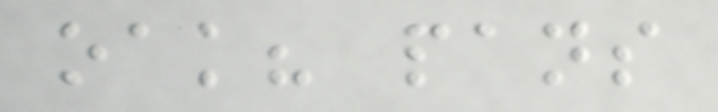oak? pans
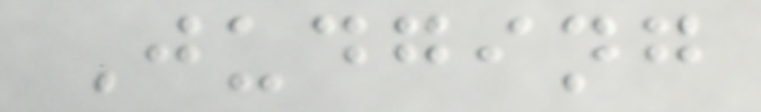Judging
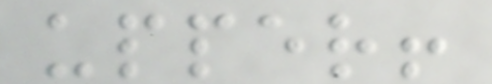upper!
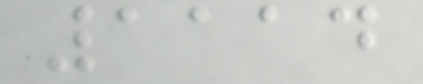1114
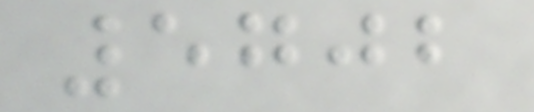5702
